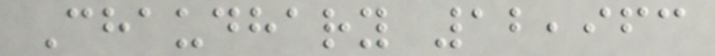Chaudhary 12,963
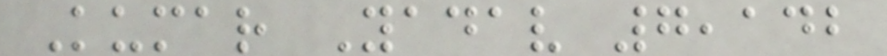Kumar Yadav 7,142
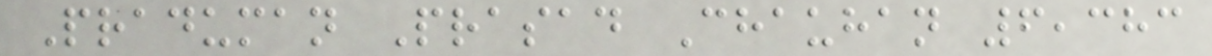Praduman Prasad Chauhan 6,383
